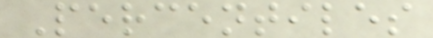Percentiles
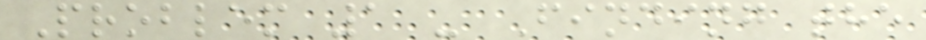Problem 1 - Finding the
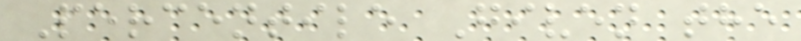Percentile Given the
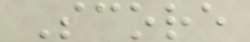Score
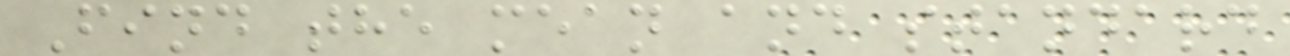Find the mean and standard
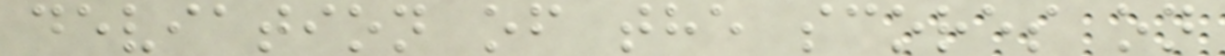deviation of the scores on
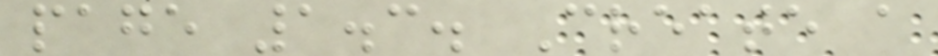page 1.3. Create a
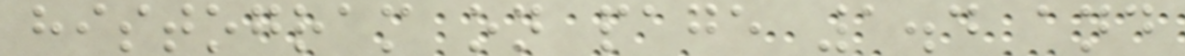histogram on page 1.4 and
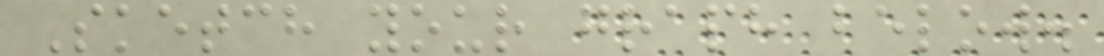Sketch your graph below.
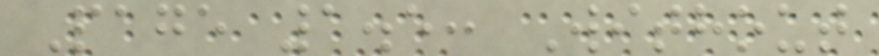Page 1.5: Without
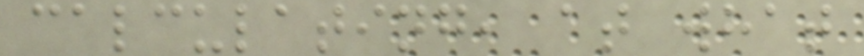calculating, at what
